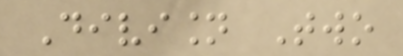Division Two
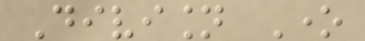Division One
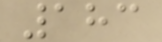183
